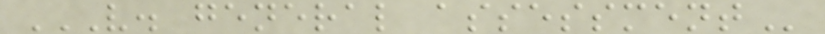V. GENERAL ASSESSMENT
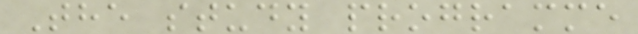The study programme
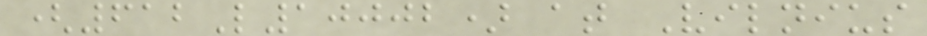(612L10002) at Vilnius
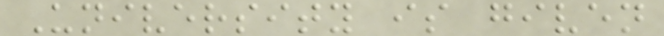University is given
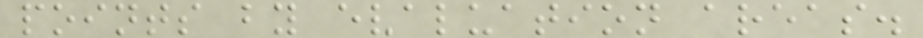points by evaluation areas.
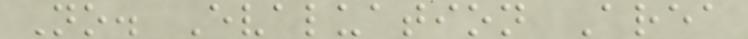No. Evaluation Area
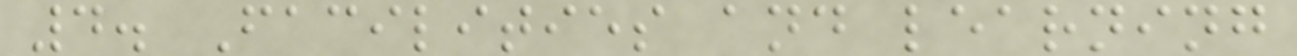4. Facilities and learning
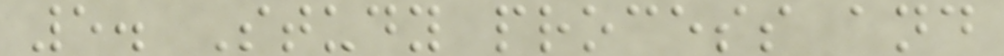5. Study process and
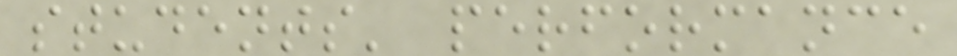students' performance
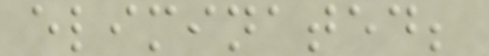eliminated;
